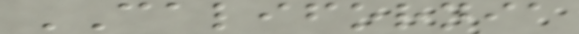CALIFORNIA
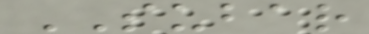SUBAR
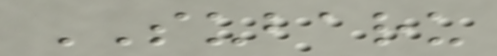SUBARU
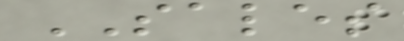SALES
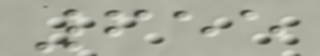655
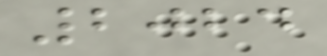2024
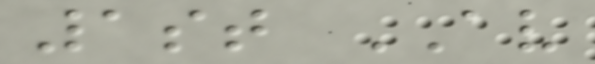1st AV
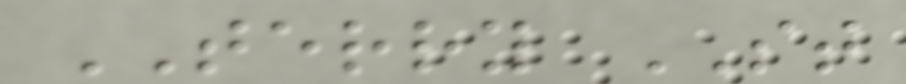TERRY ST
